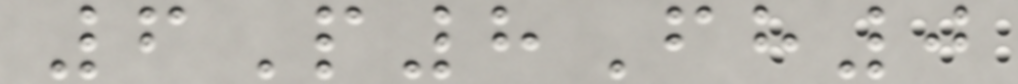6P8Fh0
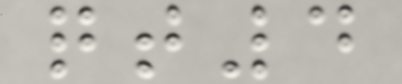qt4
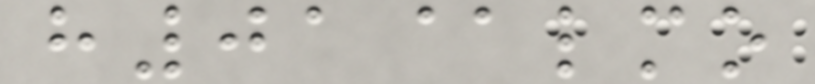h01@lmo
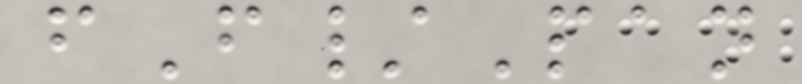fF/Pan
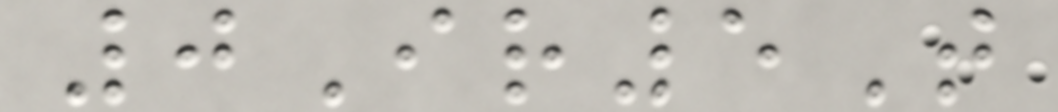0Ir5T
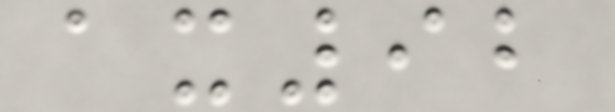ax92
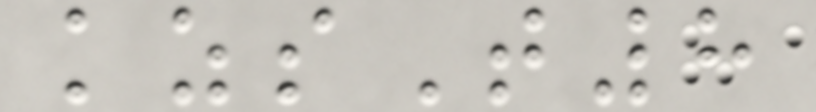kzsT8
